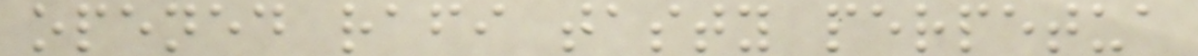opened rafi tasty perpetua
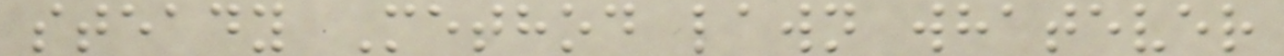steady Method lawn whatever
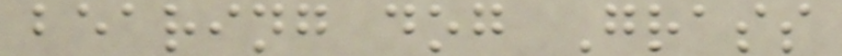bearing dog Grass
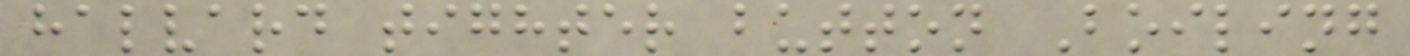halvard tighter button Boiling
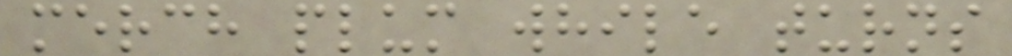merch plum while turns
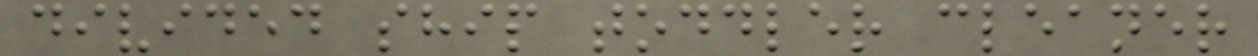divided ship toddler cleaner
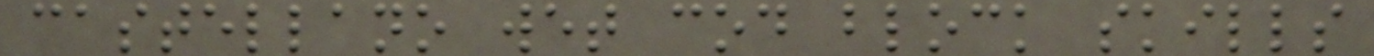castellano wet cod block skills
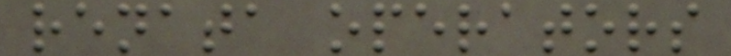renata operators
